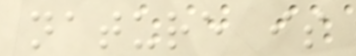nature is
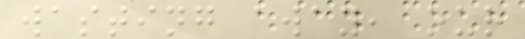wasting away, our
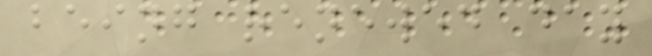being renewed day
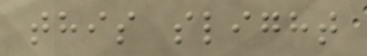this slight
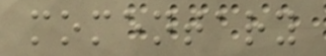momentary
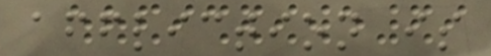affliction is
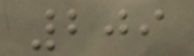209
